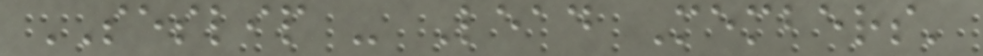SESLIP - Lead Members'
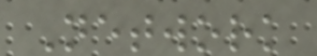Network
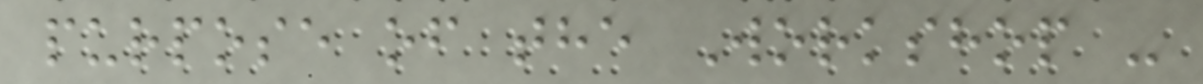purpose of the Workshop -
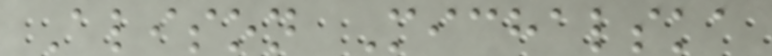Alison Michalska
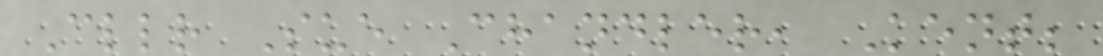Cllr Sue Chandler, Kent;
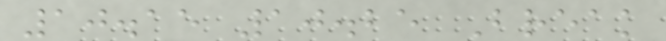10.15 10.25 Break
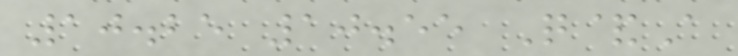10.25 10.55 Q&A
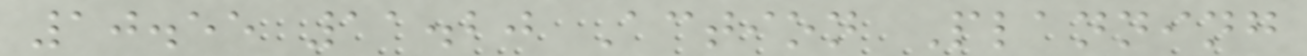10.55 11.20 Action Planning
